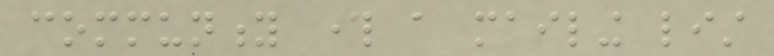community through a mailing list
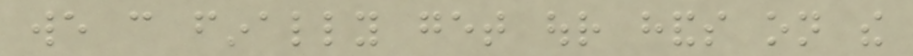we can finally get our hands on the
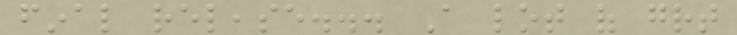final release... A lot of great
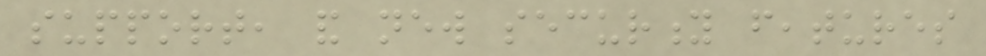support, and new security features
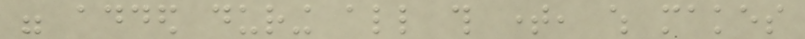were added during all this time, which makes
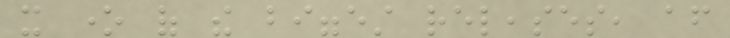it one of the biggest releases, after
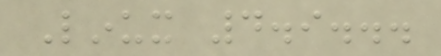Linux 4.9...
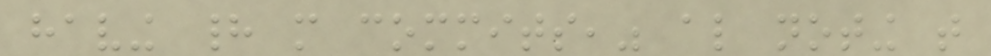having had more commits," also noting that
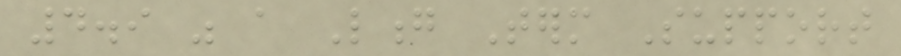4.9 was a Long Term Support
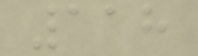118
